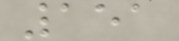151
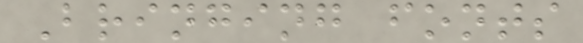Bringing fonts
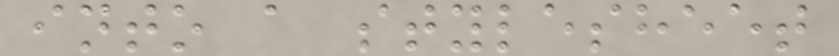into a stylesheet
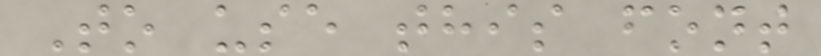To use this font
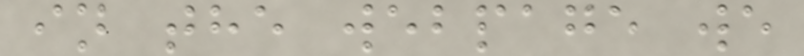in the webpage we
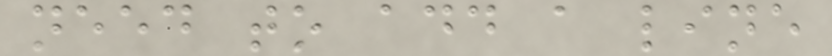need to add a line
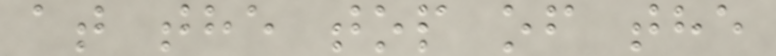at the top of the
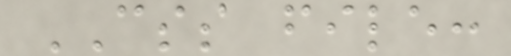CSS file:
